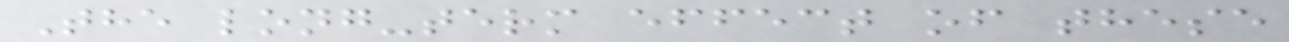The long-term effect of these
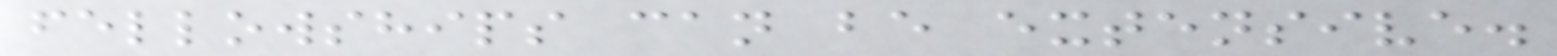fellowships can be extensive.
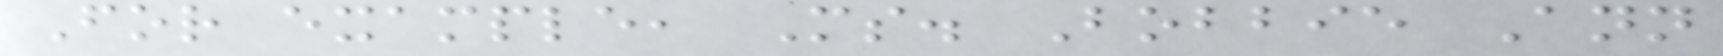For example, Ms. Bobbie Ann
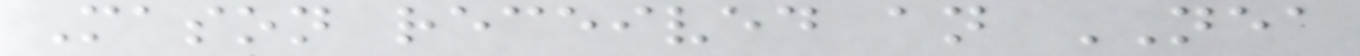Mason received an NEA
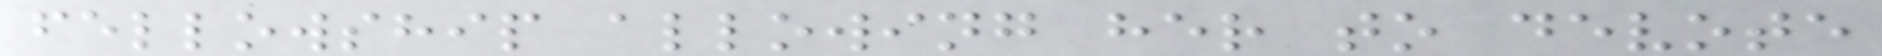fellowship allowing her to devote
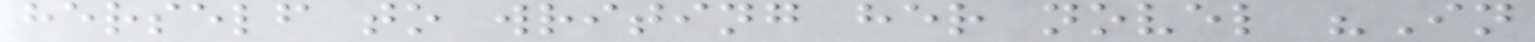herself to writing her novel "In
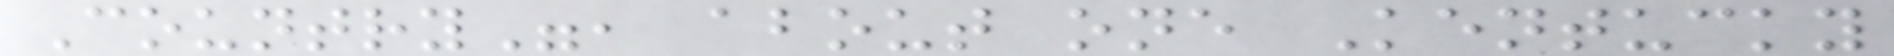Country", about one Kentucky
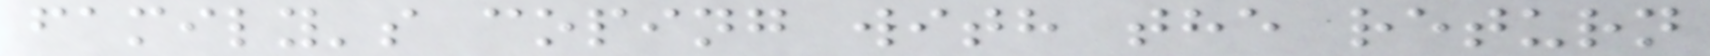family's coping with the return
